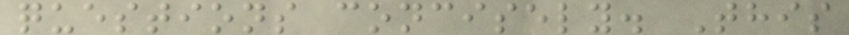questions concisely. This
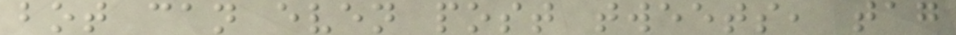bot can even post tweets, tag
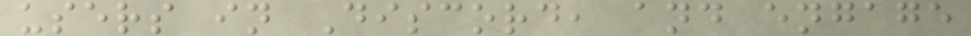users in Discord, and engage
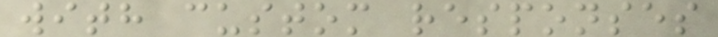with custom responses
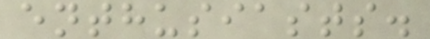enthusiasts.
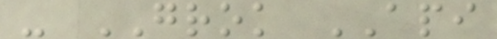- GROK API
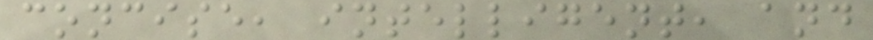concise, intelligent, and
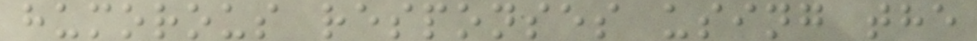humorous responses using the
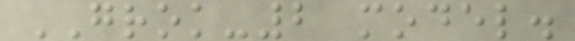GROK-2 model.
